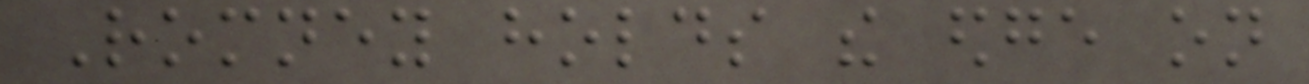Romney holds the edge on
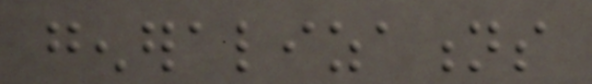generalizations
